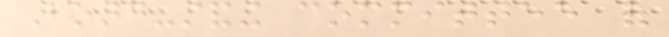Board-standing committee of
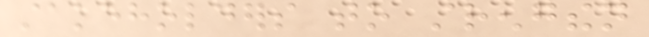stakeholders to strengthen
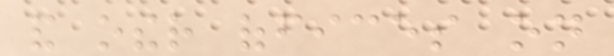and other offices on
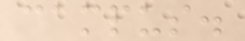campus.
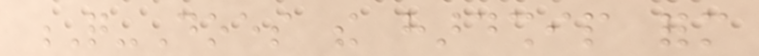Q-Does the hardship form
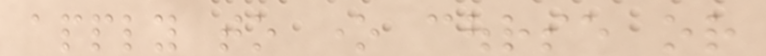apply to one course or
